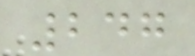247
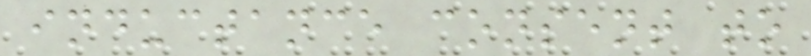inductance consent to
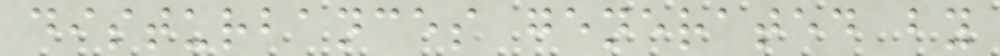disturbances generated by
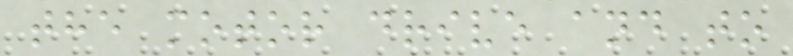the motor drive and to
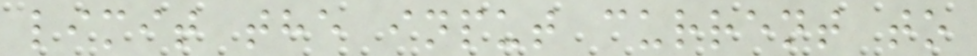limit the input current to
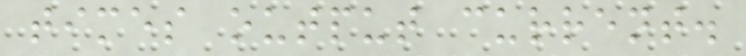times output current.
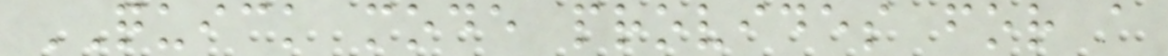QUICK mode provides for a
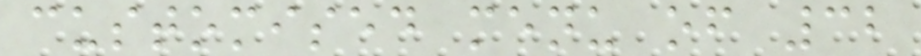customised menu of 32
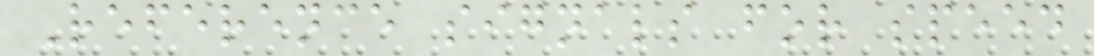Reference signals for speed
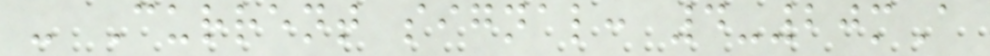- Current signal: 4-20mA
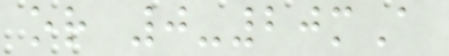or 0-20mA
